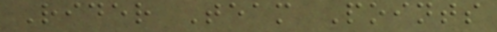Rider Team Points
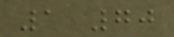1 70
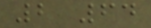2 64
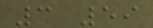3 59
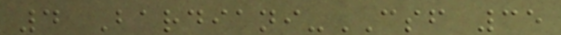4 Bardiani-CSF 35
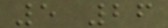5 26
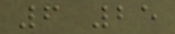6 25
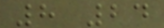8 24
